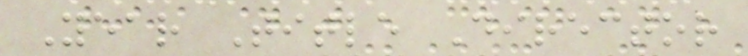Year Title Director
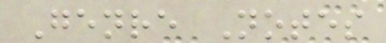Genre Notes
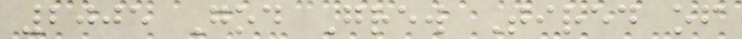2005 God Grew Tired of
